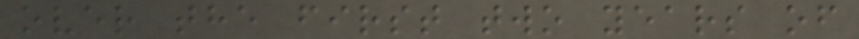over the first two years of
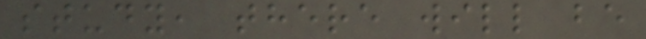study, there will be
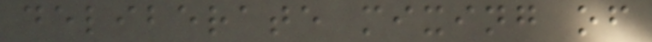deliberate mixing of
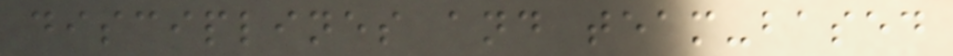disciplines and team-based
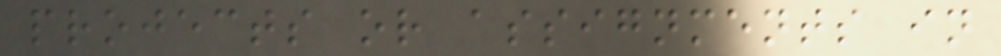projects or assignments in
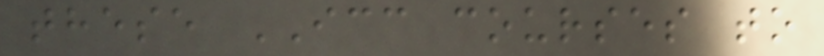these ICC courses to
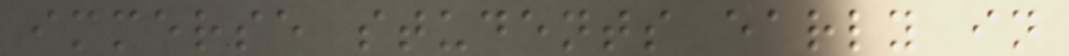immerse students early in
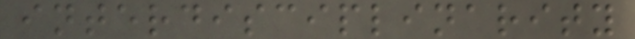interdisciplinarity
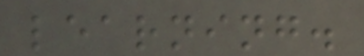learning.
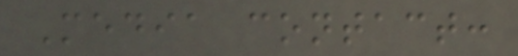Media contact:
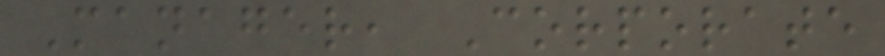Manager, Corporate
